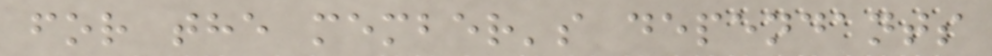for the member's dependants
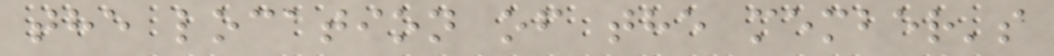the location of the member's
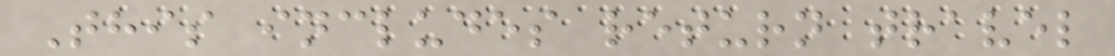This includes return travel
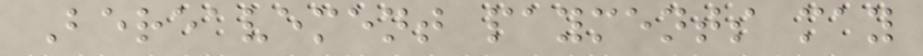Bereavement payments may
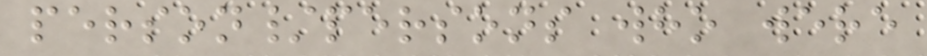person/persons who were
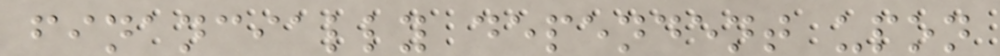financially dependent upon
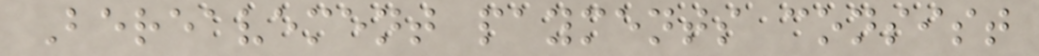Bereavement payments consist
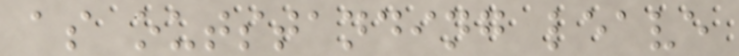as outstanding leave
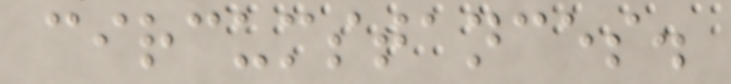circumstances.
